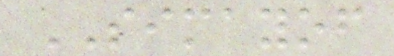SIMAYOF
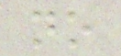no
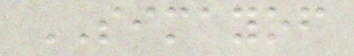SIMAYOF
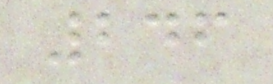246
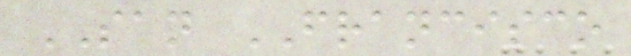SAN FRANCISCO
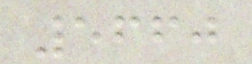5660
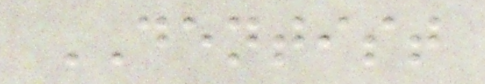DENTIST
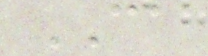CA
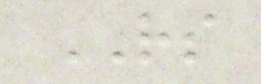RS
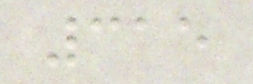315
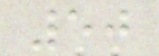50
